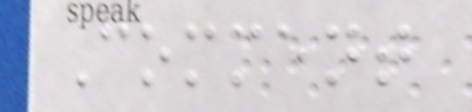Comment
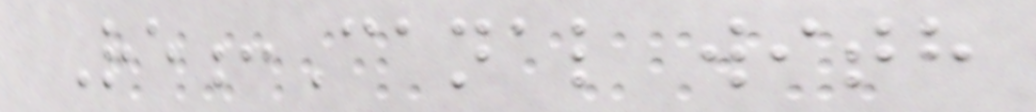Re:Canal with
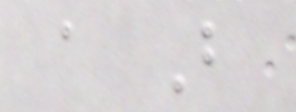a B
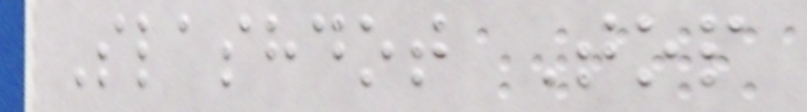Slashdot Top
